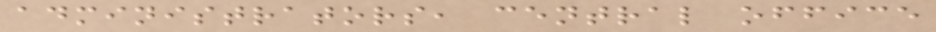administrators, central office
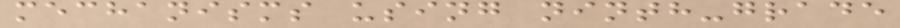mechanisms using ninth-grade
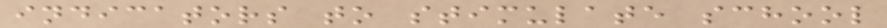indicators to stimulate school
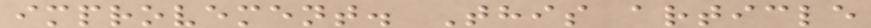improvement. This article
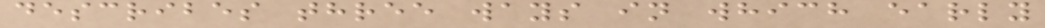describes three ways in which early
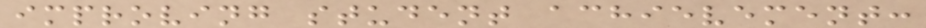improving student achievement:
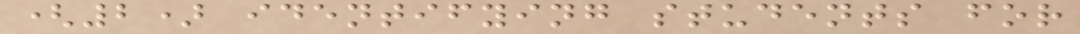(2) identifying students for
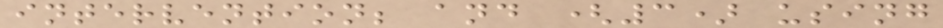intervention; and (3) using
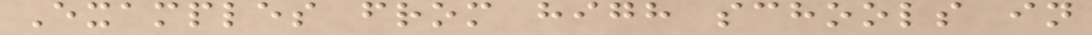Examples from high schools in
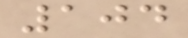104
